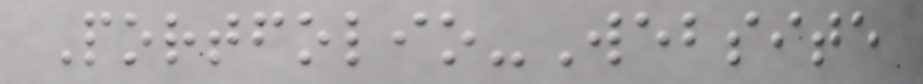Portfolio-Website
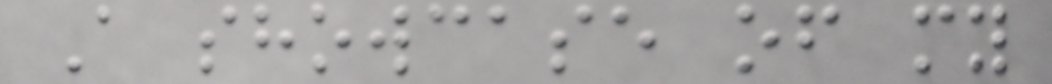A showcase of my
